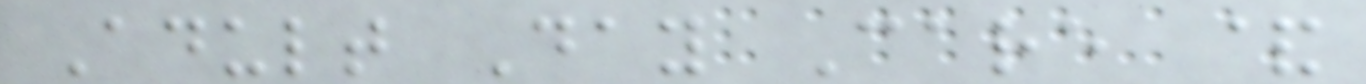Adult Day Care &
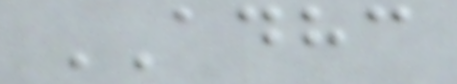ADHC
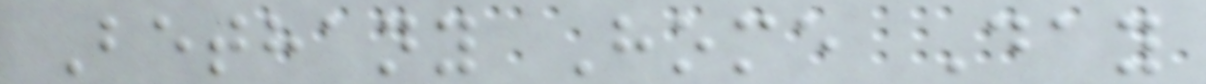Bethany Home Day
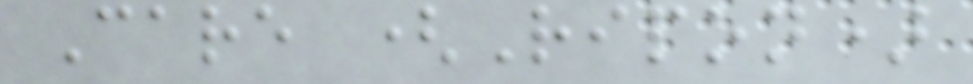Care (Ripon)
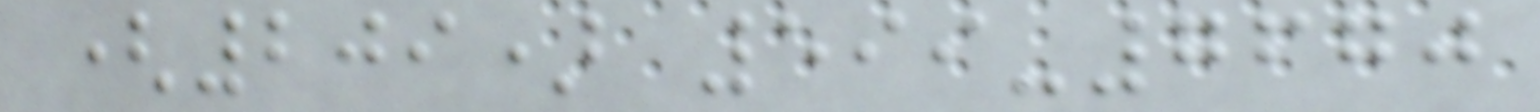(209) 599-7670
